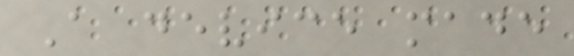A device made
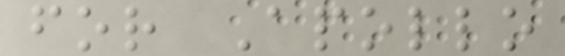for Apollo
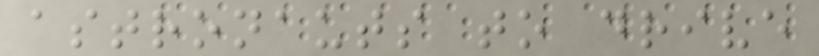astronauts to drive
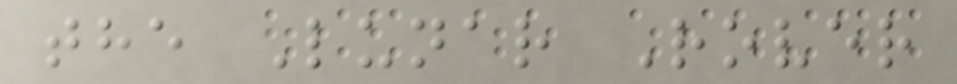the Lunar Rover
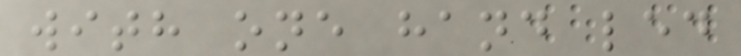with one hand led
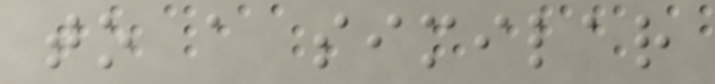to a similar
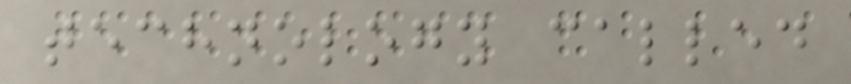technology called
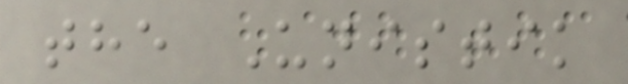the Unistik
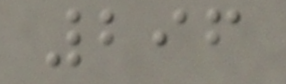296
